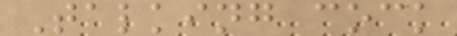Talking cock
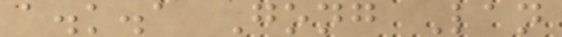a.k.a Gong Lan
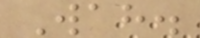Wah.
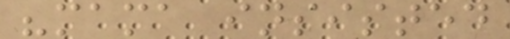"mama insisted
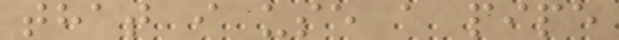that i use a pipe
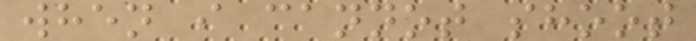when i cannot shoot
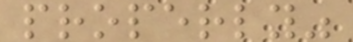properly"
